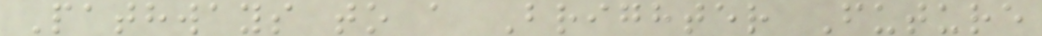Pathways to a Brighter Future
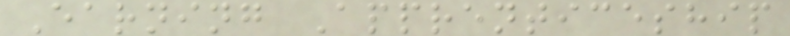Earning Apprenticeship
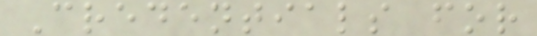Credentials for
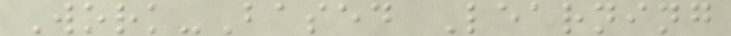Work-Based Learning
